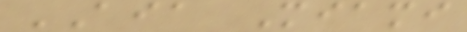AIA Miami
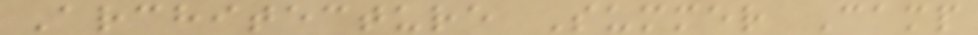Architecture Summer Camp
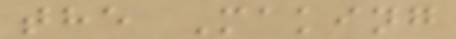the Making
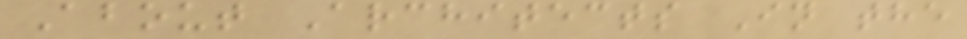About Architects In the
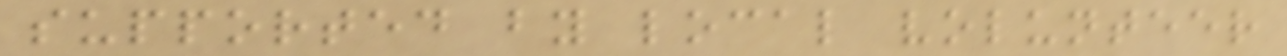supported by local volunteer
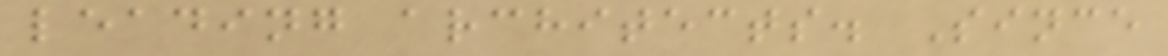leading architects. Since
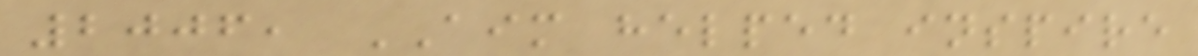2006, AIM helped inspire
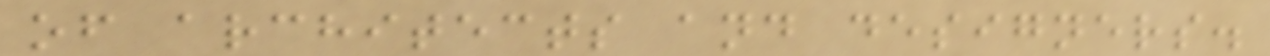of architects and designers.
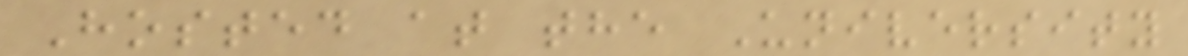Hosted at the University
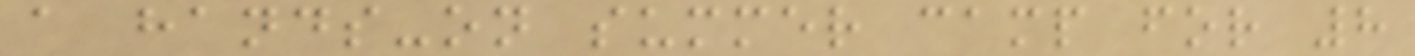a hands-on summer camp for 8
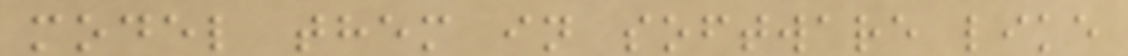model them in software like
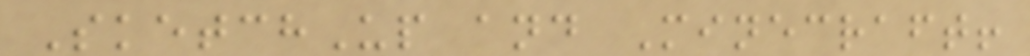SketchUp and Minecraft!
